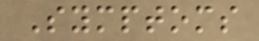Symptoms
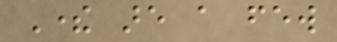There are a few
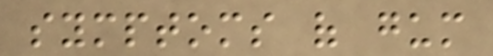symptoms of gum
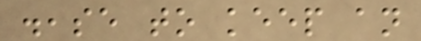disease to keep an
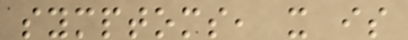symptoms, it is
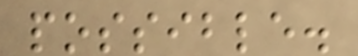possible.
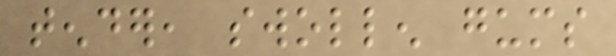tender, swollen gums
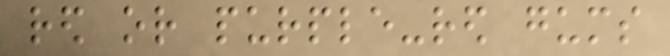red or purple-red gums
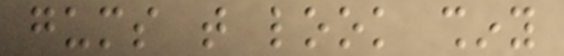gums that look shiny
